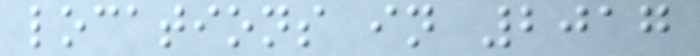locations in 2017
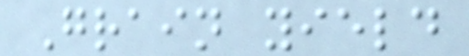Grain yield
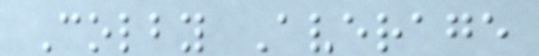Colby Average
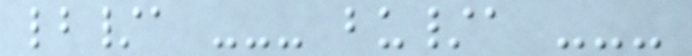lb/a --- bu/a ---
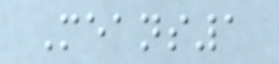Means1
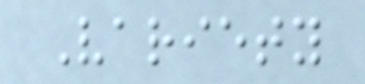Variety
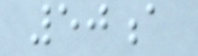50a
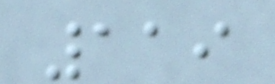119
